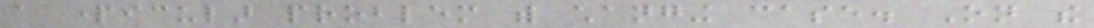a particular problem with changing case. On the
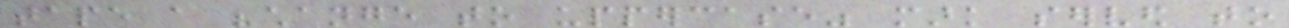tape a "change to uppercase" mark served to
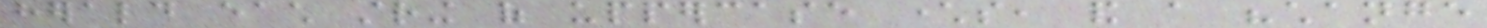herald each string of uppercase characters, and a "change
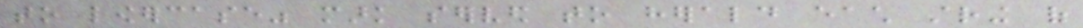to lowercase" mark served to herald each string of
